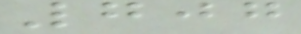707
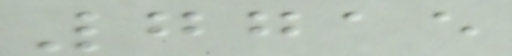7715
